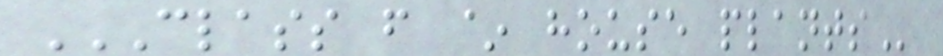CLASS F ~ HOUSE PLANTS
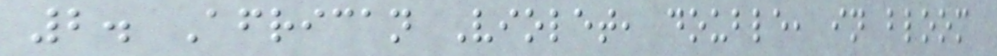2. African Violet, double, in bloom
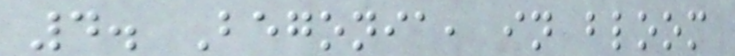4. Begonia, in bloom
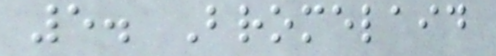5. Bromelaid
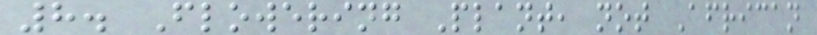8. Flowering Plant, not African
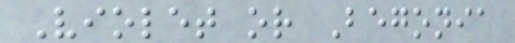Violet or Begonia
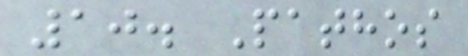10. Pathos
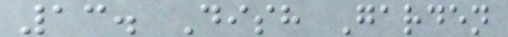13. Dish Garden
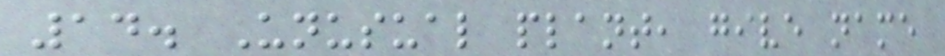14. Unusual plant, give name
